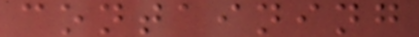containing
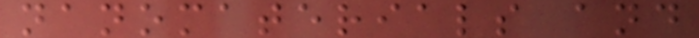nanomaterials and
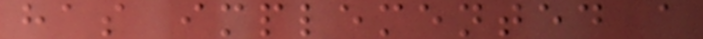has implemented a
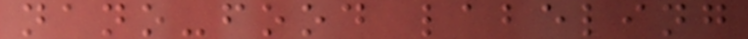nano-food labeling
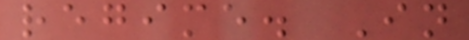regime. In
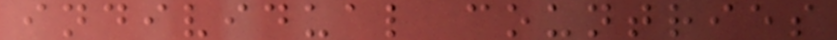individual countries
